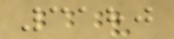3180
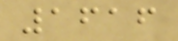1616
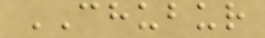CHUBUR
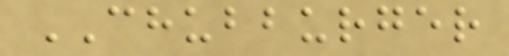CHUBBURGER
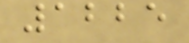1225
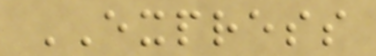EXPRESS
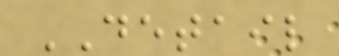DETAIL
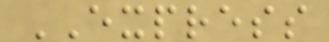EXPRESS
